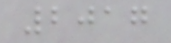2017
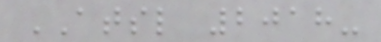ATSL 2018-
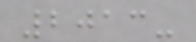2013-
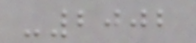-2002
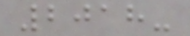2018-
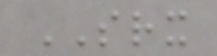SRX
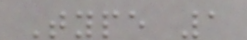Type 1
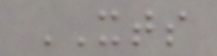XTS
